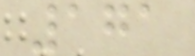171
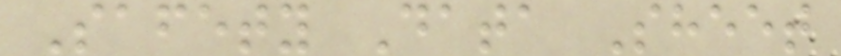Safety Data Sheet
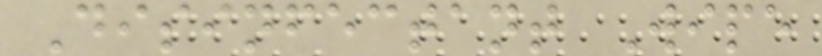Disinfectant Wipe
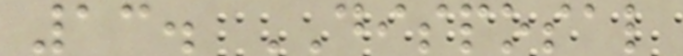13. DISPOSAL
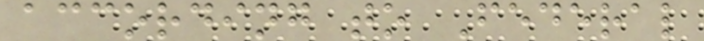according to Federal
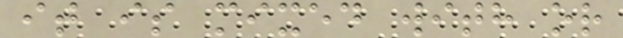it is mixed with or
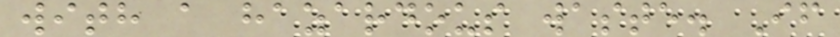with a hazardous waste. If
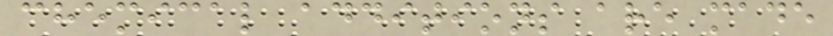chemical additions are made
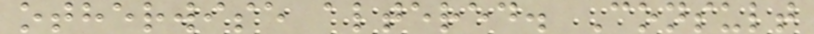otherwise altered. Consult
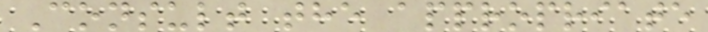Consult the appropriate
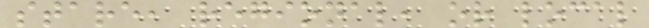stare, regional, or local
